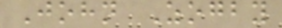John Zogby
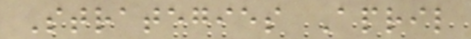Strategies April
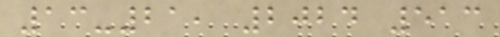13-21, 2024 513
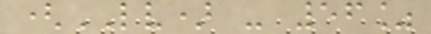(LV) - 56%
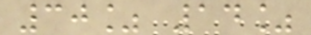30% 14%
